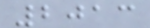2013
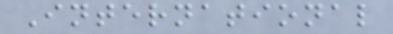International
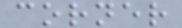corner
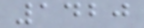1420
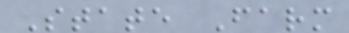State Farm
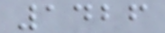1426
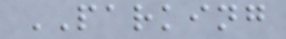PARKING
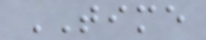TIME
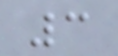3
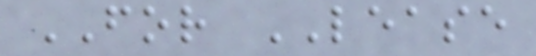FOR LEASE
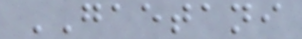GAETANI
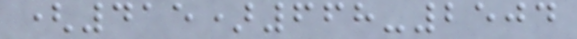(415)668-2504
